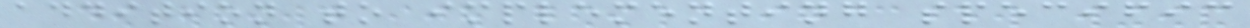addition to implementing specific
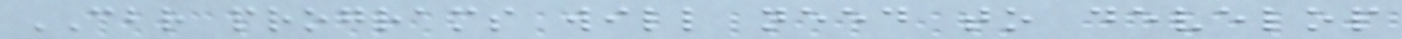CBR programs will need to develop
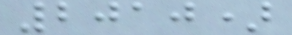2010)
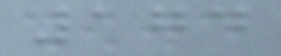174
